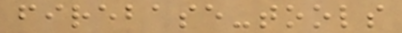firebase-tools
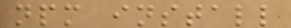npm install
